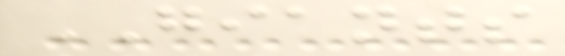GIANTS
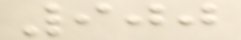900
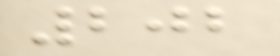202
